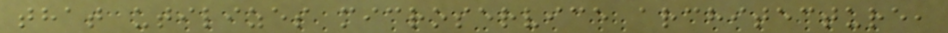that utilizes microservice architecture,
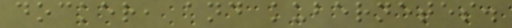docker, and kubernetes.
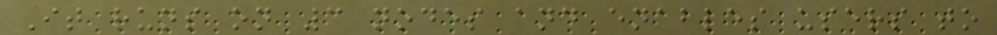It runs on 3 nodes and enables users to
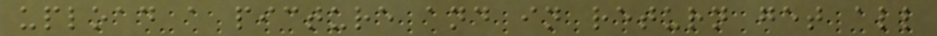upload a picture and in return get all
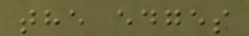the edges
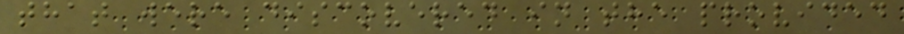that were discovered in the provided
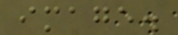image.
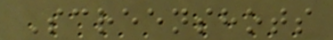Screenshots
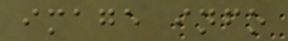image info
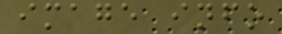image info
